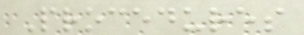Procedures
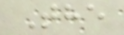The
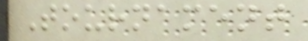Tournament
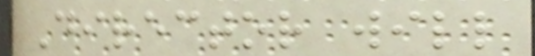Director will
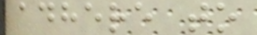adhere to
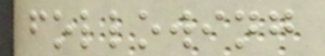following
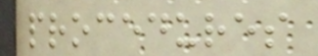procedures
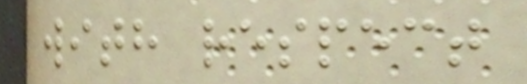with respect
